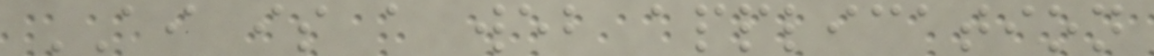AI is a web application
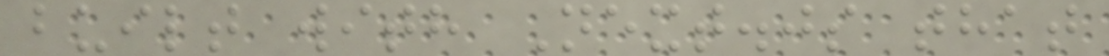built with Next.js that
